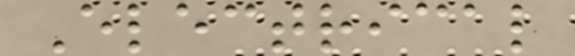Electrical
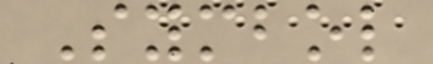Symbol
